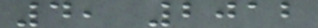4, 2012
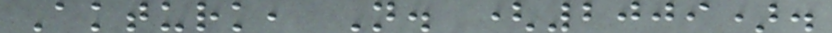Akturk, N. (2009).
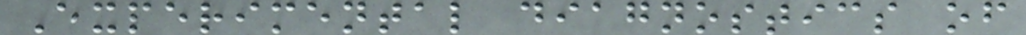Experimental diagnostics of
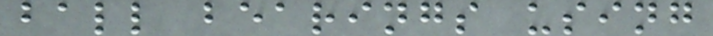ball bearings using
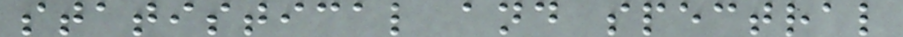statistical and spectral
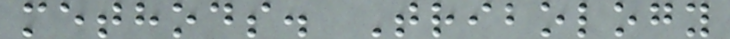methods. Tribology
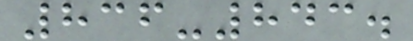836-843.
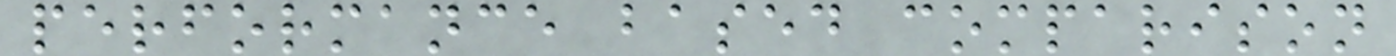performance based comparison
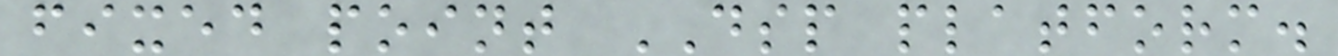fixed point DSP platform.
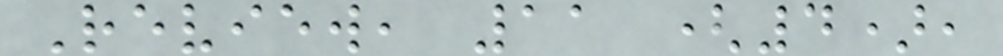Review, 11 (4),
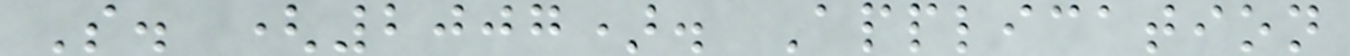S. (2007). Application
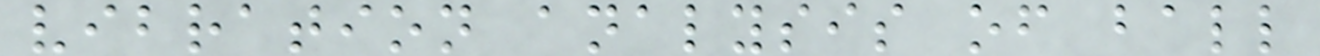vibration analysis of ball
